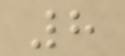8
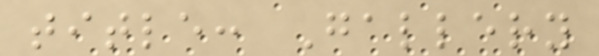title: Gallery
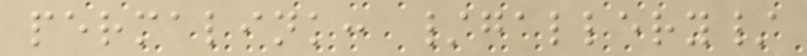permalink: /gallery/
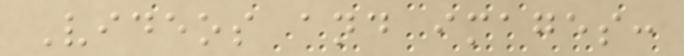Videos and images:
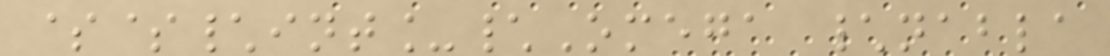$$\int_\Omega \nabla
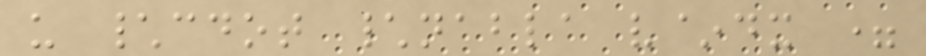u \cdot \nabla v~dx =
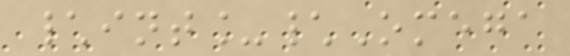\int_\Omega
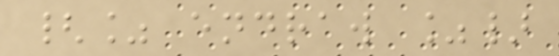{% endraw %}
